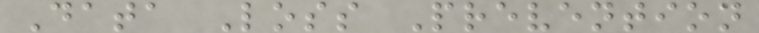Data Loss Prevention
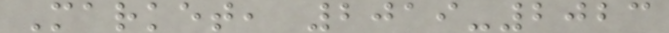Market, 2019-2023
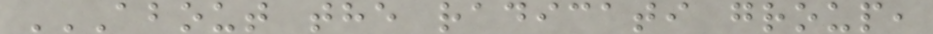ABOUT THE RADICATI GROUP,
